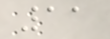11
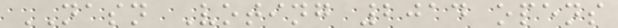NASN Voting 2014 opens
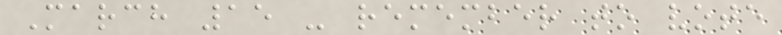March 15 - remember to vote
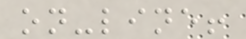on-line!
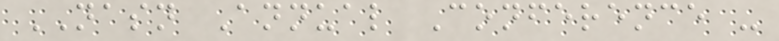NASN Annual Conference -
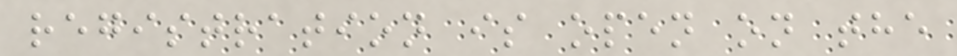registration is open on the
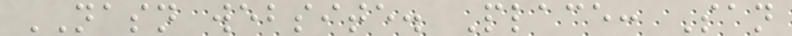NASN website. Place: San
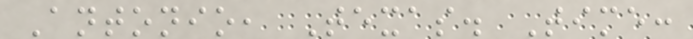Antonio, Texas. Time:
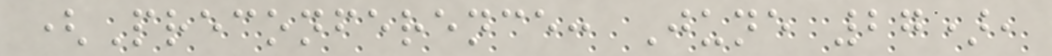(Preconference: June 27),
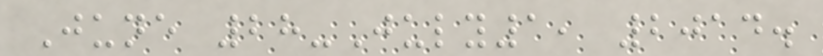June 28-July1, 2014.
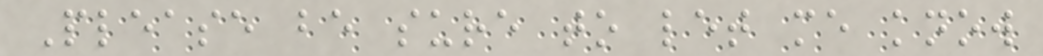Please be sure to let me know
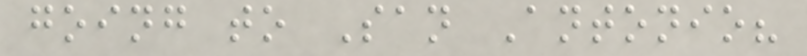going to San Antonio?
